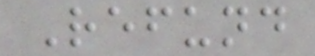Refund
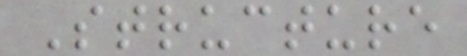Structure
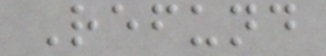Refund
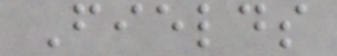Fields
